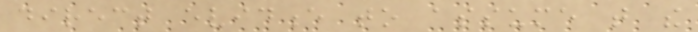direct evidence to assume that the
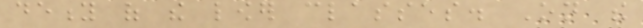deity of the lower classes. On the
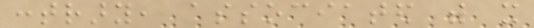contrary, associated with it
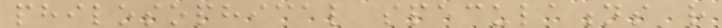philosophical speculations rather
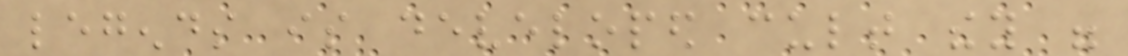legends is developed cult they were
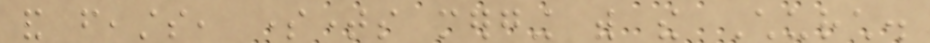and feasts, sometimes merging with the Church.
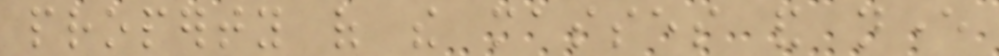property of the masses and never
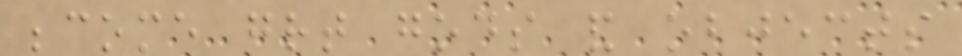become great gods and objects
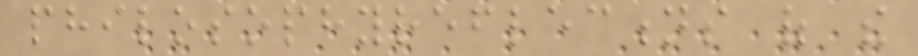philosophyreflections of the
